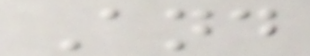And
